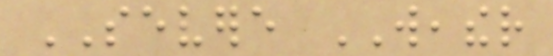SEVERE WEATHER
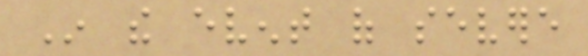In the event of severe
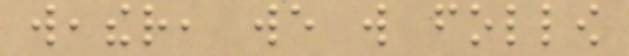weather, we will follow
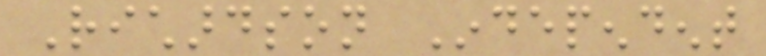Richardson Independent
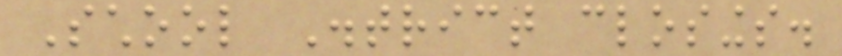School District closings.
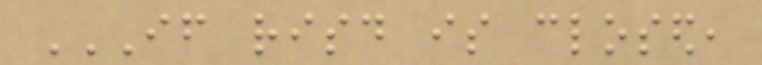IF RISD IS CLOSED,
